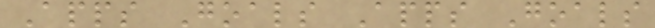Apps Goals Apps Goals
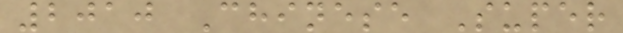2010 Chinese Super
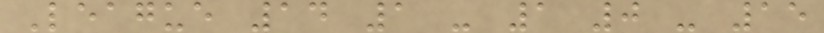League 14 1 - 1 0 - 15
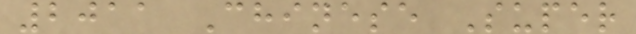2011 Chinese Super
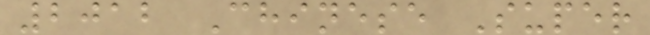2012 Chinese Super
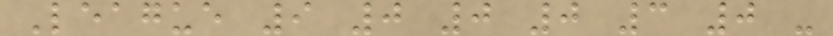League 9 0 0 0 3 0 -
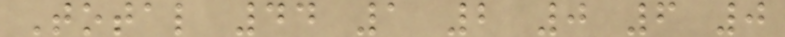Total 44 1 2 0 6 0
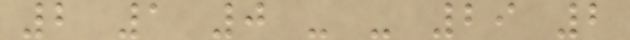2 1 0 - - 29 2
